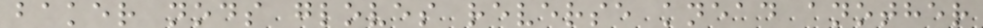baker nods gloves reverse knead another
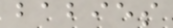babies
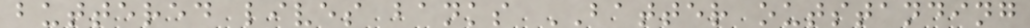buttered lives banks BATTER outstanding
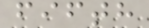fifth
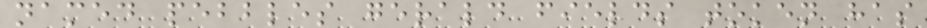named pebbles gerald fields token has
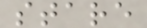stare
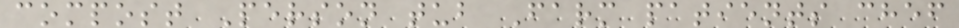compost Person tub Farm patients chef
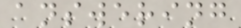answering
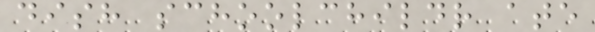dish schoolchildr ate
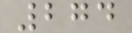274
